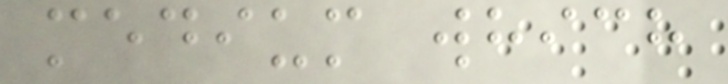medium which
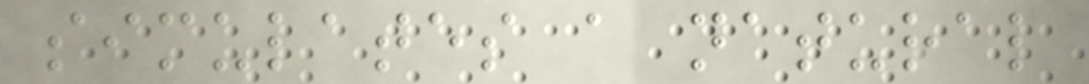simulates a natural
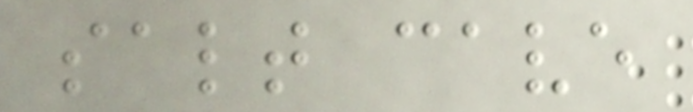salt cave
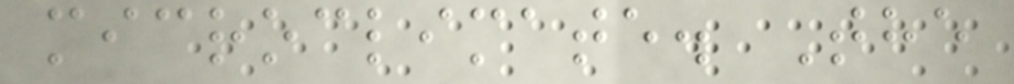microclimate. The
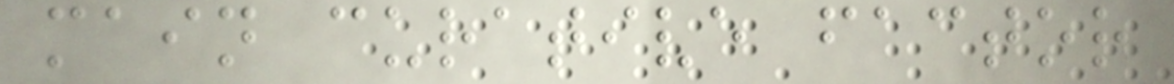main curative factor
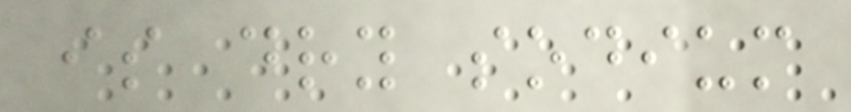is dry sodium
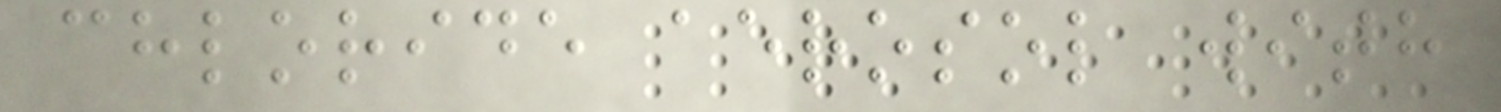chloride aerosol with
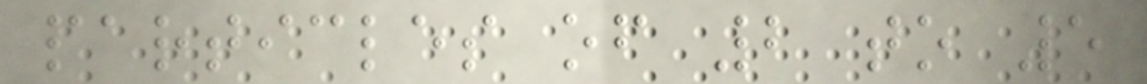particles of 2 to 5
